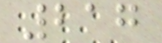217
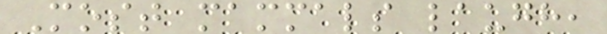Most mammals laugh,
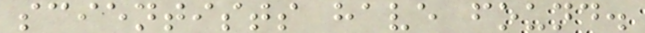scientists have found.
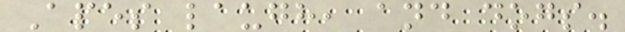Apes laugh, and dogs.
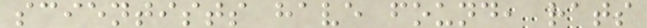scientists have found, rats
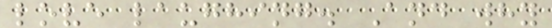love laughing. And why
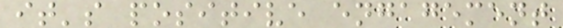it's positive engagement
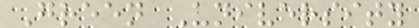Green University
